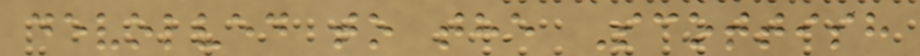devolved to the Scottish
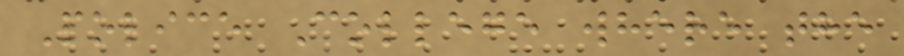Police College where the
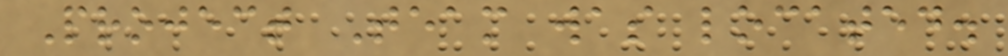Project Team was located.
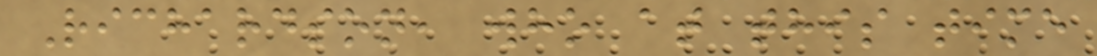Richardson, who at this time
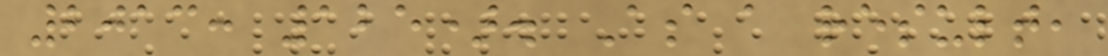2013: 125). As a result,
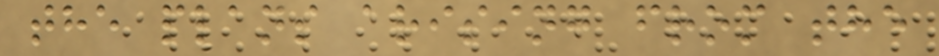the plans arising from the
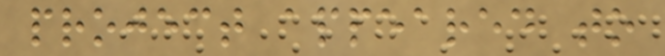project appeared to
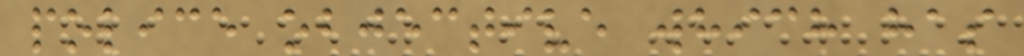police objective which has
